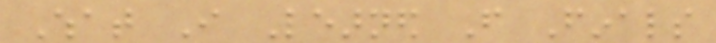What I Learned From Finals
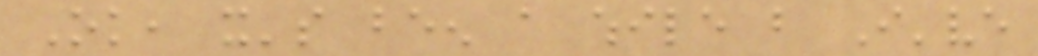Ok, it's been a while but I've
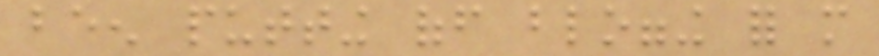been putting off blogging for more
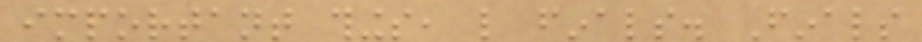important things, like finals. Finals
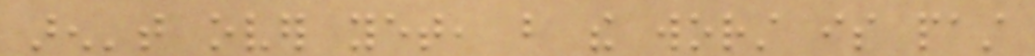aren't over yet, but the worst is past
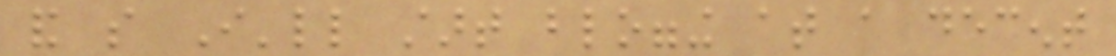and so I'll start blogging at a decent
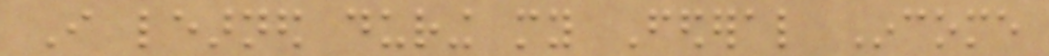I learned during my Federal Income
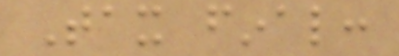Tax final:
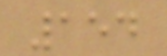154
